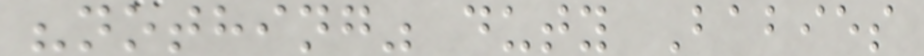"nothing" duty Babies
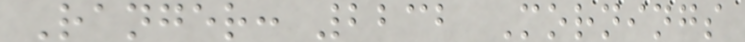Ranger: 2232 Mornings
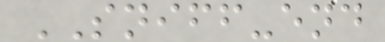SNIFF-end
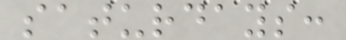saturdays:
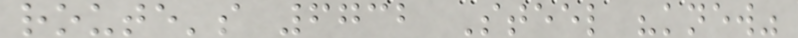route's 6732 Steel "knew"
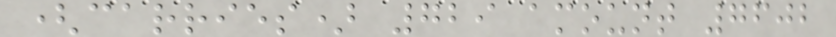(carries) 729 amount 7602
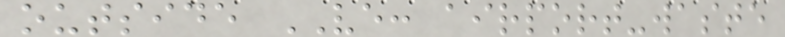outside VE: airport-waste
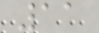11
